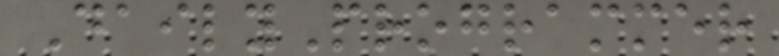DailyProgrammer
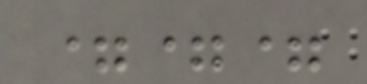===
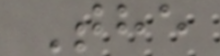The
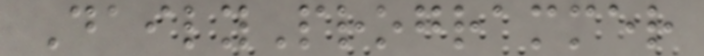DailyProgrammer
